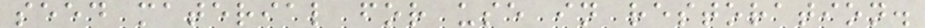seed material for use in restoration.
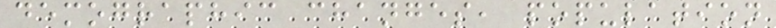demographic changes, population
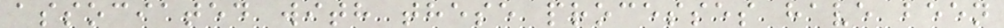associated with these processes have been
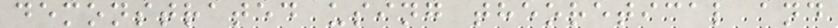demonstrated using theoretical and
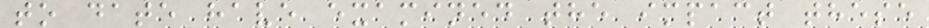to date have examined the impact these
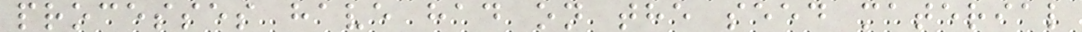processes have had on the seed material
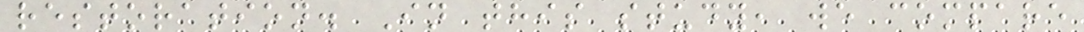restoration. In this study, we compare
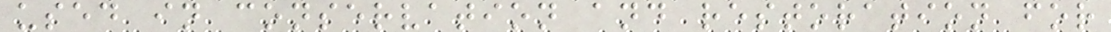used in conservation and restoration for
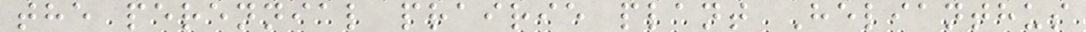the perennial prairie plant Helianthus
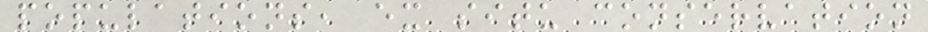populations, ex situ conservation
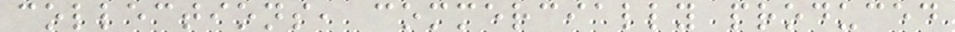collections, commercially produced
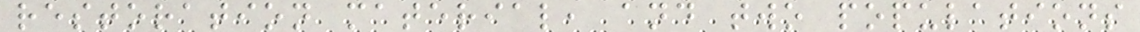restoration material, and two populations
